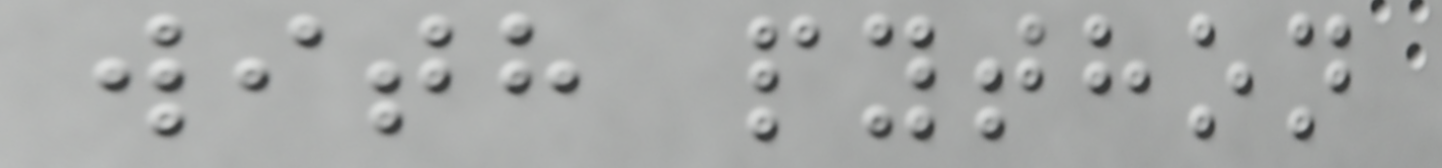with python
